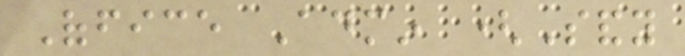Office Admin (Sandy
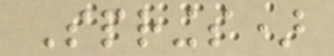Springs)
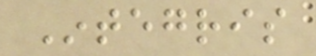Integris
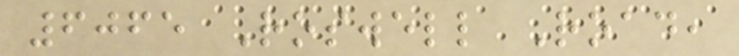6065 Roswell Road,
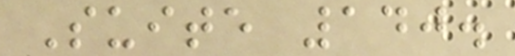Suite 140.
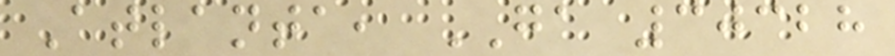Atlanta, GA 30328
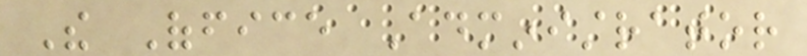The Office Administrator
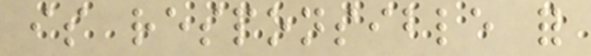is responsible for
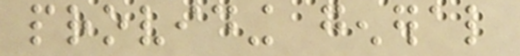providing general
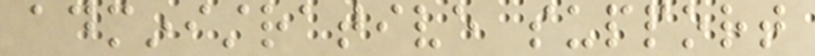administrative support
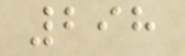298
